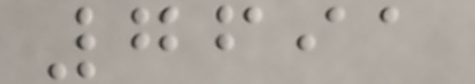7691
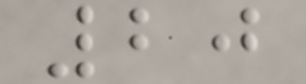20
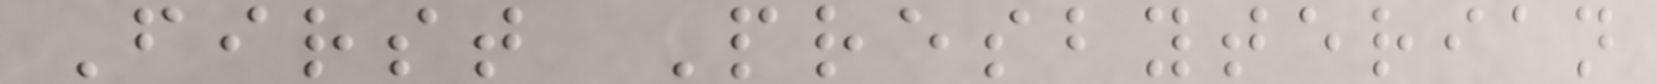First Presbyterian
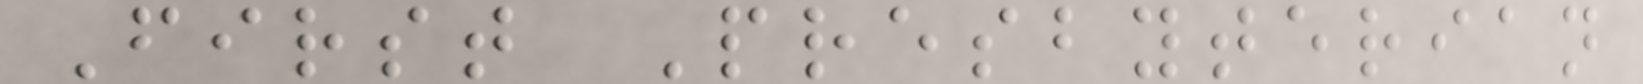First Presbyterian
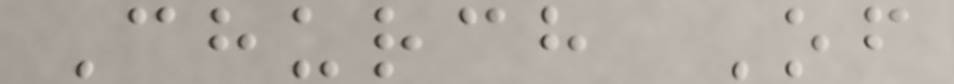Church Of
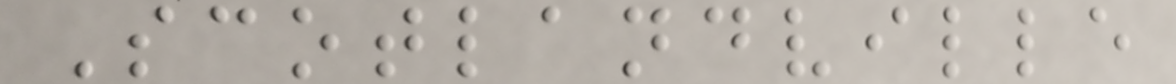Scotlandville
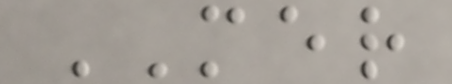MER
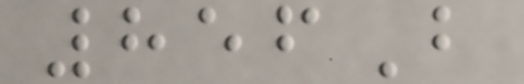856B
